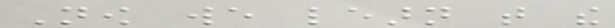Now we learn that the
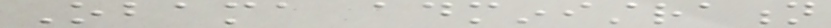Obama administration
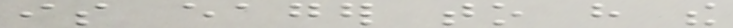is eager to have the
